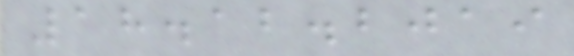18.12.2019
